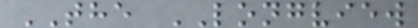THE LONGVIEW
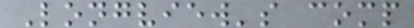Longview's comp
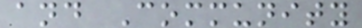and Community
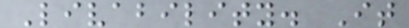Livability. It
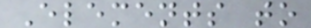Elements to
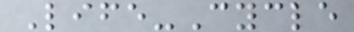Life-Cycle
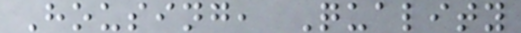Housing, Quality
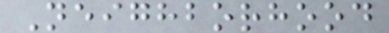Neighborhood
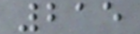215
